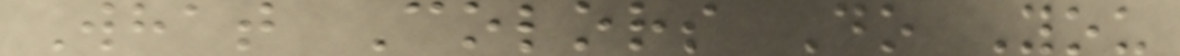What Colors Do You
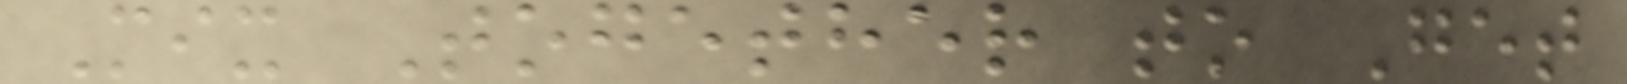Mix Together to Get
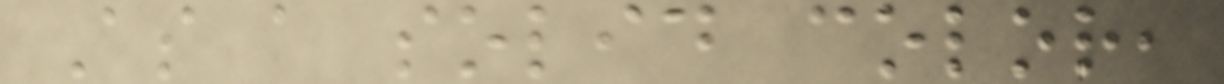As a solid color,
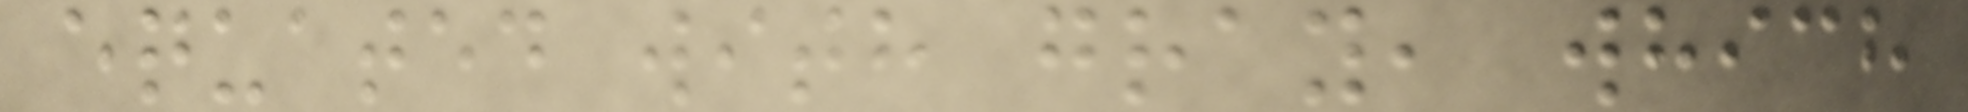equated with gray, which
